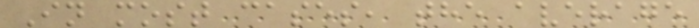In most cases, the average
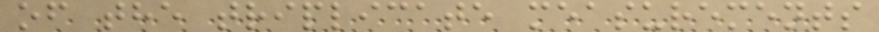of the triplicate measurements
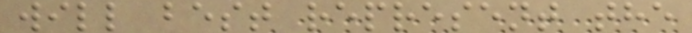will best represent the
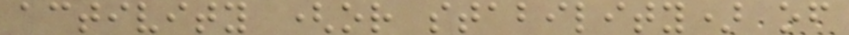activity (or stability) of
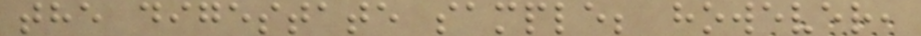the digestate sample; however,
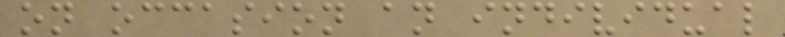on occasion an individual
